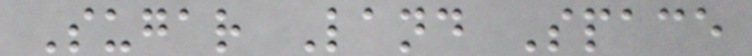Sugar Land Space
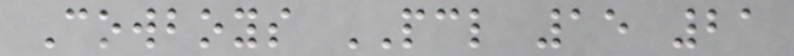Cowboys PCL 15 21
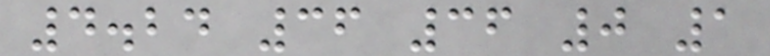4.24 36 36 0 1
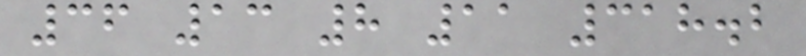36 13 8 11 318.2
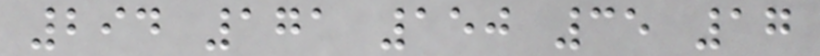294 171 150 35 17
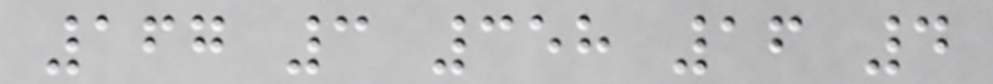167 3 358 16 4
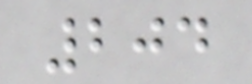204
